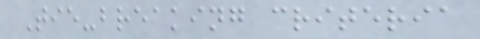Tie-breaking criteria
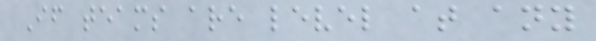If teams are level at any
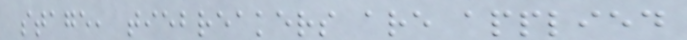stage, tiebreakers are applied
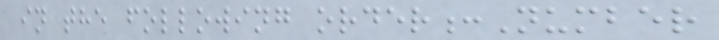in the following order:Number
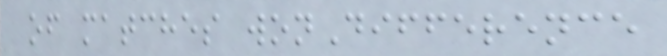of matches wonDifference
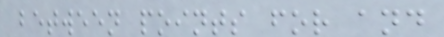between points for and
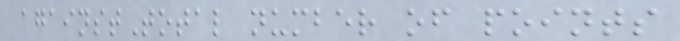againstTotal number of points
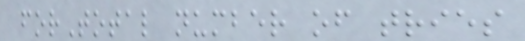forTotal number of tries
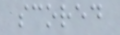scored
